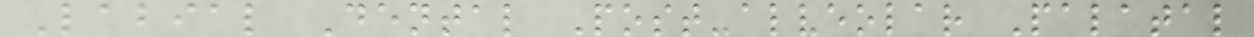Labial Dental Post-alveolar Palatal
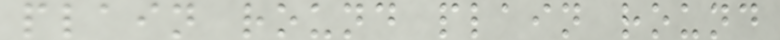plain round plain round
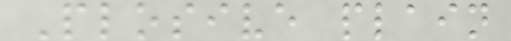Plosive plain
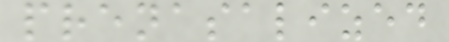prenasalized
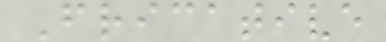Fricative
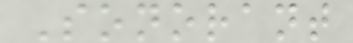Sonorant
